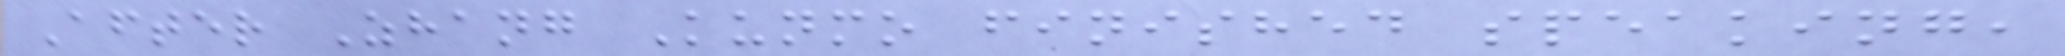After Zhang Kunmo finished speaking,
